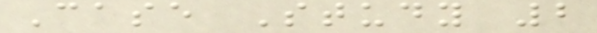Case Study 2
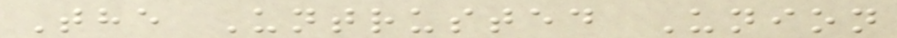The Untrusted Union
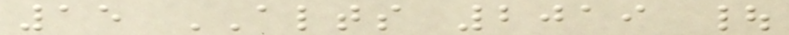15 ALTS 2019 |
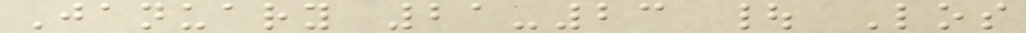January 21-23 | Los
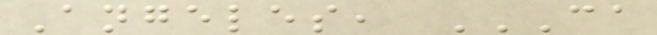Angeles, CA
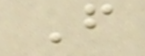F
